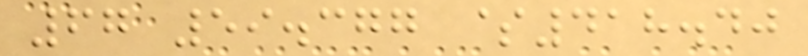67 59.377 $418.40
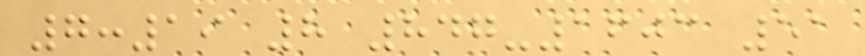7:19 8 847-1603 51
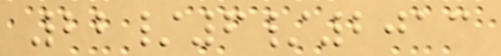22/6/2013
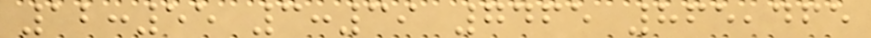12:55 3:39 7465 865,465
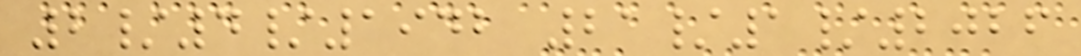2/4/1942 21/1/2026
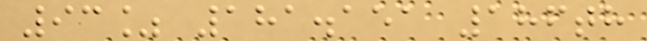93% 181.151 186th
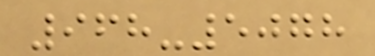968-5078
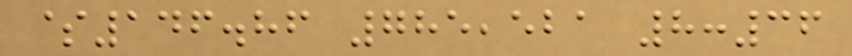$146.86 785,521 8:36
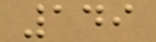149
